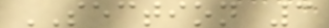SECTION 3
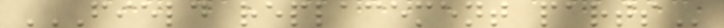FIELD REPLACEMENT PARTS
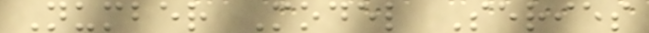Number Model Series
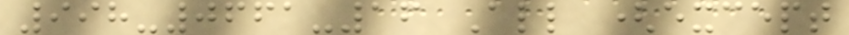998-0661-16 All (except
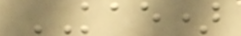KAE)
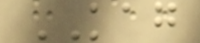KAG
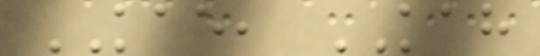KAE, KAH
